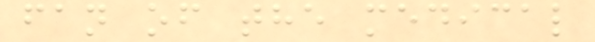fan of the medical
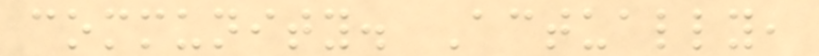community. Actually,
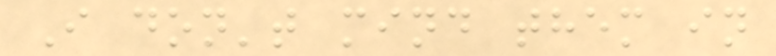I don't mind them in
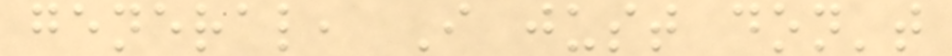general, I just don't
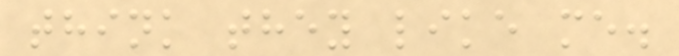think they like me.
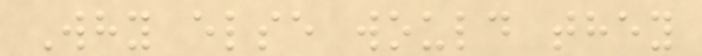Why else would they
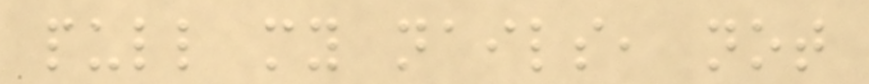pull my nails, not
